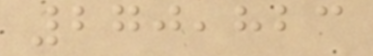270,823
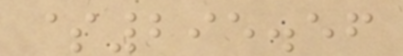$295.56
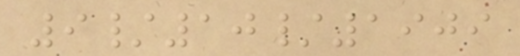9/10/1909
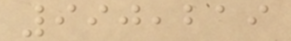990,219
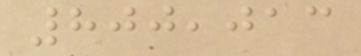800,013
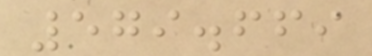579.669
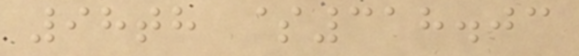98th $318.03
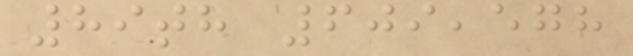89th 609,578
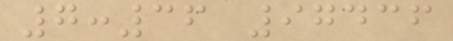7:36 97436
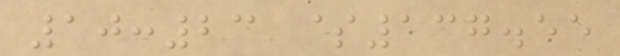10:23 $137.55
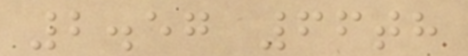2.57 66th
